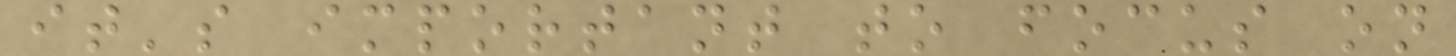it's important to focus on
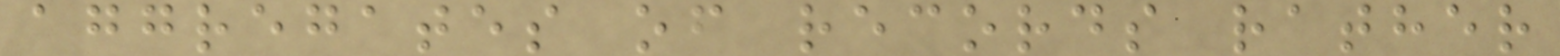aggregates of records rather
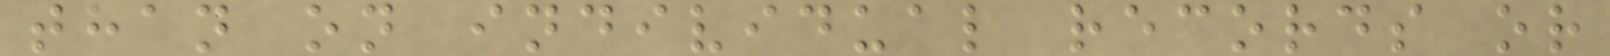than on individual records or
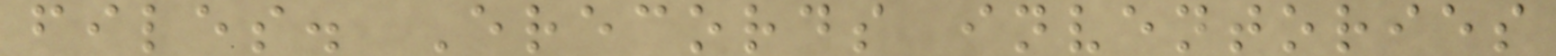files. Erecords inventories
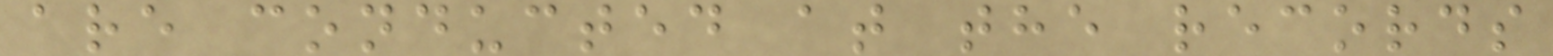are conducted at the records
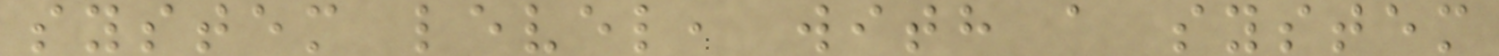system level, with a system
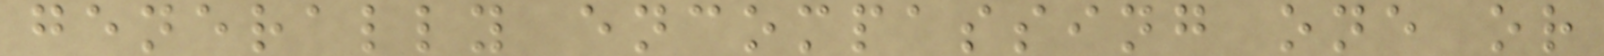generally encompassing one or
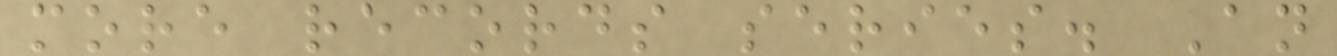more records series. An
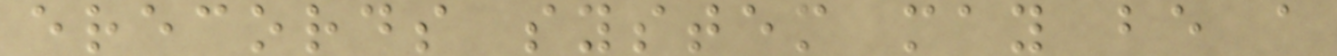erecords system may be a
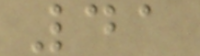41
